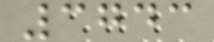3743
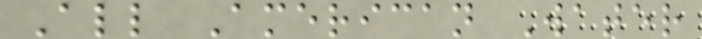All American Water
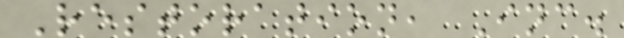Restoration, Inc.
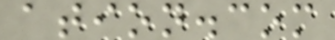ation.com
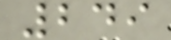249
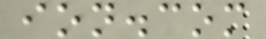ion.com
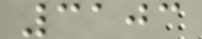3103
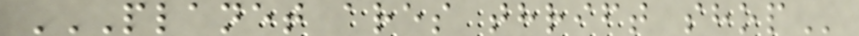PLANET ARES THRIFT SHOP
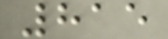815
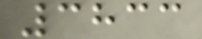3833
